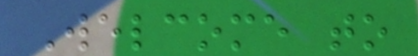Welcome to
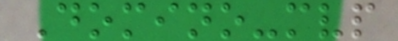Domino-mvp
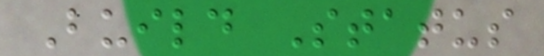Build Status
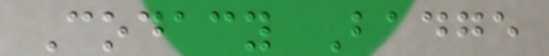Codacy Badge
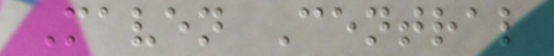Maven Central
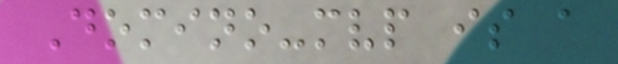Domino-mvp is a
